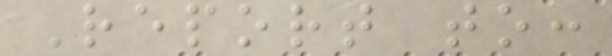Report to:
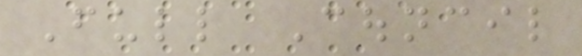Full Council
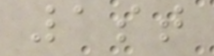1st
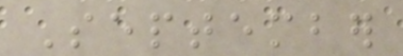September
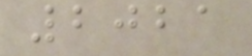2021
